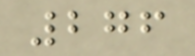276
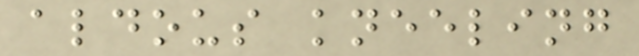aldous kneeling
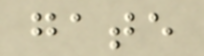gate
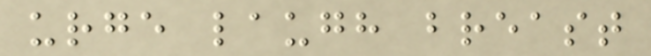urge laugh breast
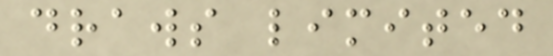draws limited
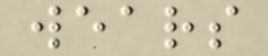wears
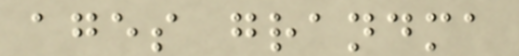ages grandma
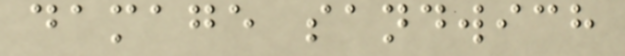damage sandwich
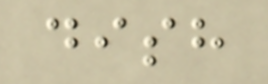dish
